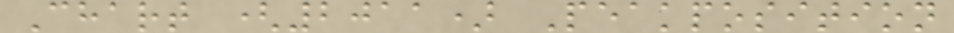Chart (2011) Peakposition
